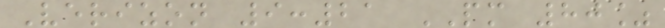Verizon 9:21 PM 80%
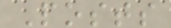Posts
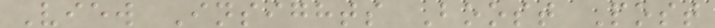View Insights Boost Post
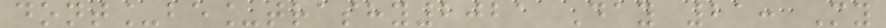dont_be_trashy2021 Day 21: My
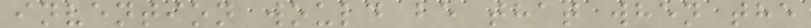invention would be that when the
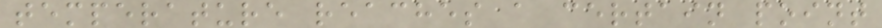temperature reaches a certain point
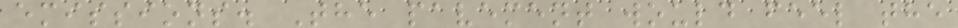emissions. The pavement would feel the
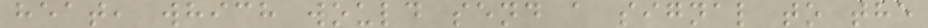heat, which would send a signal to the
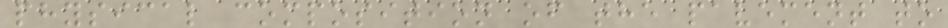physical composition of the pavement to
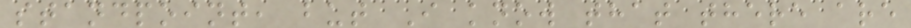standpoint, but I know that there are
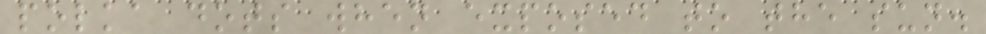polka dots when exposed to the sun.
